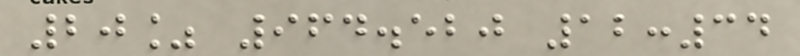20% 964.520 12:34
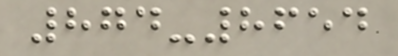874-8654
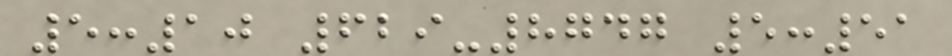5:10 629-8747 5:51
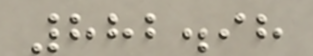882.98
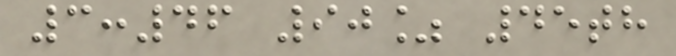3:46 90% 45th
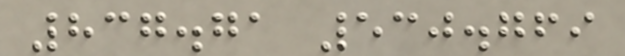837.71 530.769
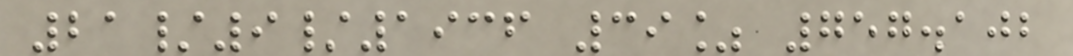21/9/1936 39% 757.102
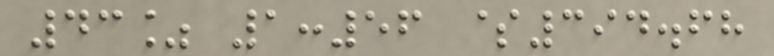43% 1:56 $394.68
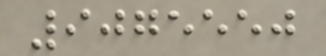9075550
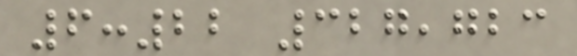6:22 327,723
